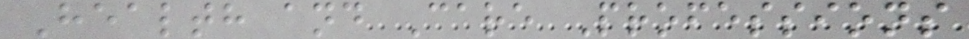Health and Care Professions
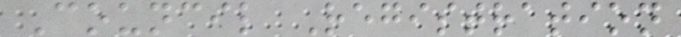Council Registration
